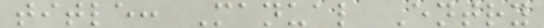title: Manual Entry
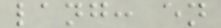lang: en
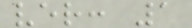ver: 1
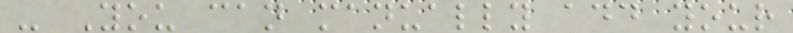- You can manually add your
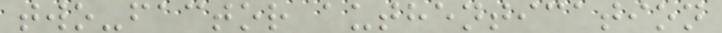two-factor authentication
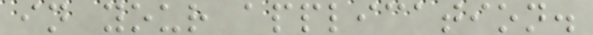in your application.
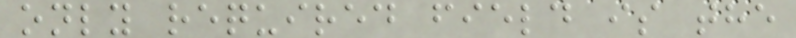only required field is the
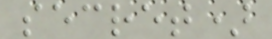secret)
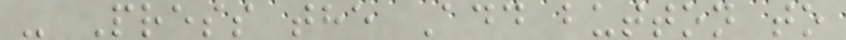- Press the Add button to
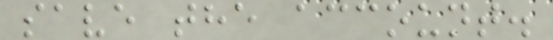save the account.
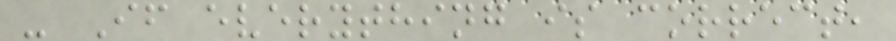- If everything is correct,
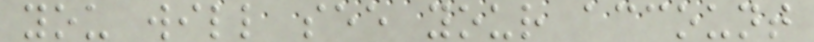you will see your account
